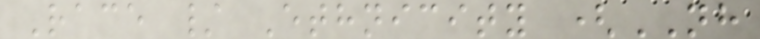Race / Ethnicity (NH
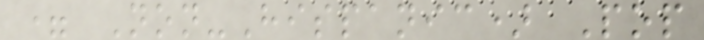= Non-Hispanic) Pop
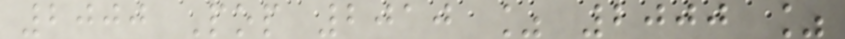2000 Pop 2010 % 2000 %
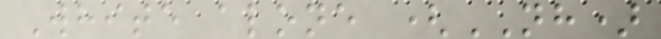White alone (NH)
